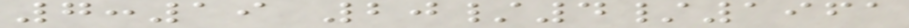7:19 20/4/1961
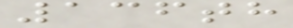136th
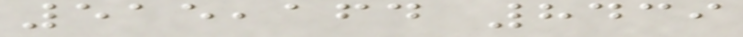515,164 8439
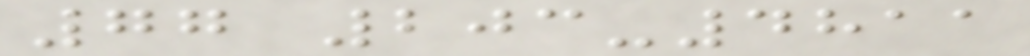77 203-4811
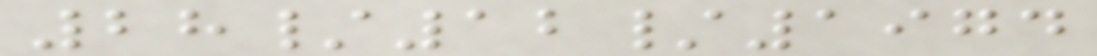28/12/1974
